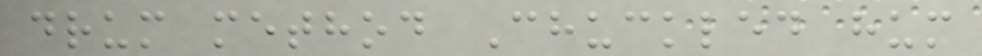drum method Chuckled hum
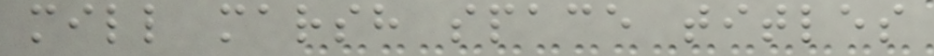mill marsh space titles
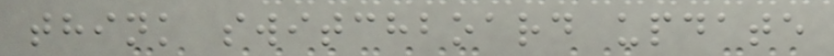think switchboard update
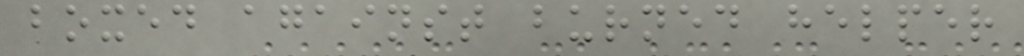boxed against burned helper
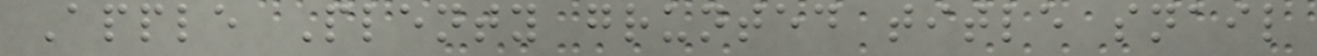Apple Plenty grunted title snail
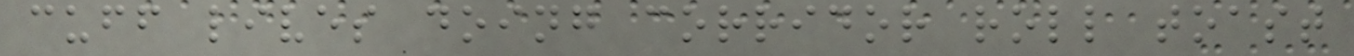cuff lives doing corridor roll toast
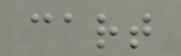cart
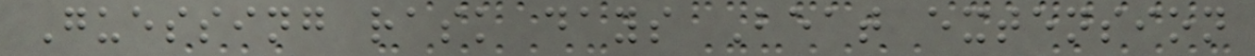Guessing rask days Beat extension
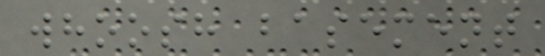whoosh basement
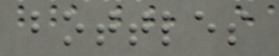bottles
